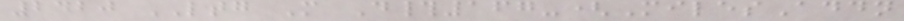2420 LTG M D#167-(MilesAddn
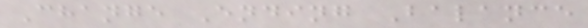Change Ending Balance
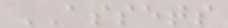ASSETS
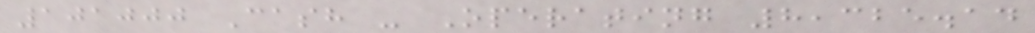101000 Cash - Operating 8,325.14
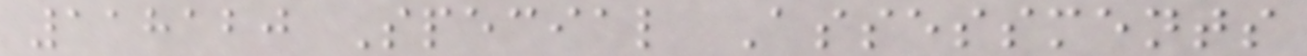118120 Special Assessments
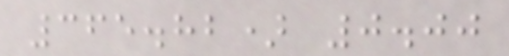365.82) 0.00
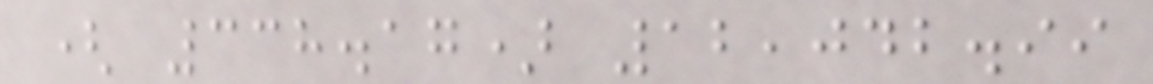( 338.17) 12,042.99
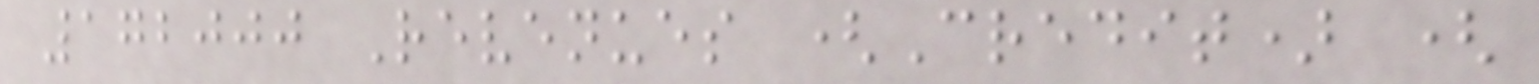172000 Revenues (Credit) (
